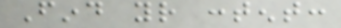Find your content:
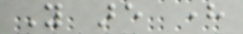You are here
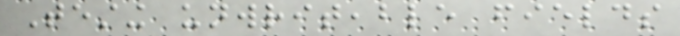Testing unwriteable fields
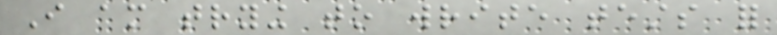I am trying to write tests for
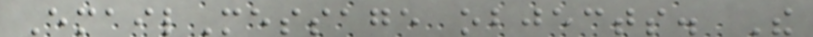EmailMessage objects. The
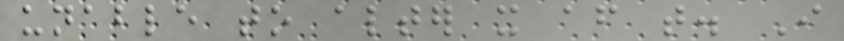unable to alter it after that. I
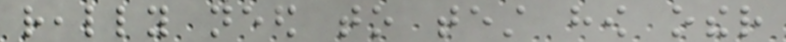really need to test how other
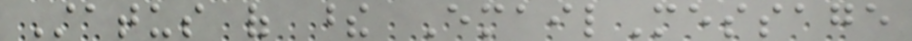Status of these EmailMessage
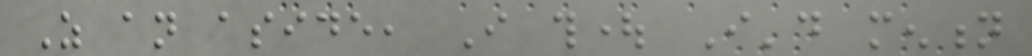As an aside, I thought I'd mention
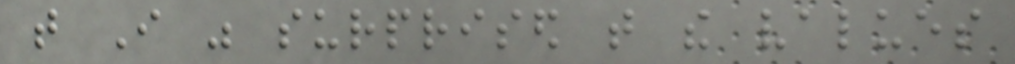that I was surprised that the values
